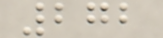272
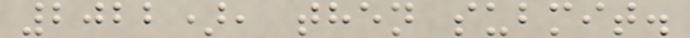2022), then submit.
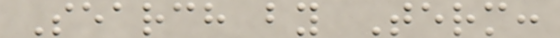Search by Term:
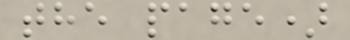the page)
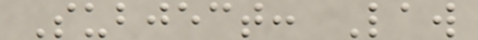Subject: Law
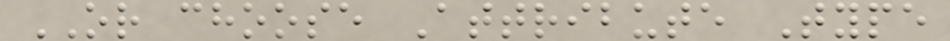OR choose Attribute Type
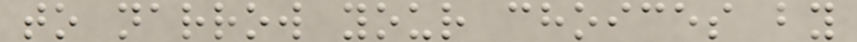to narrow your choices by
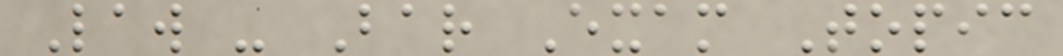Law - Bar Exam Topic
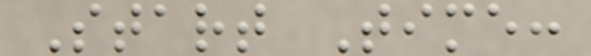Start Time:
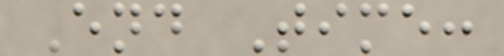End Time:
